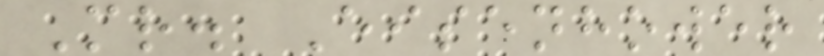Mr. Eisenhower
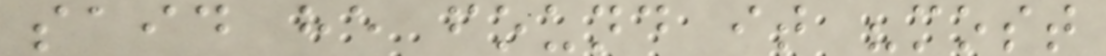said he found it "most
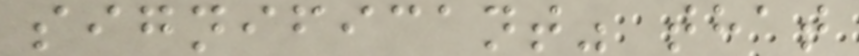significant" that
